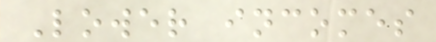Lower incomes
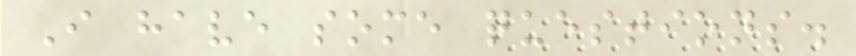I have some questions.
